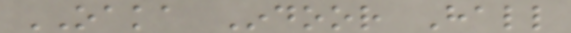OAKA Indoor Hall
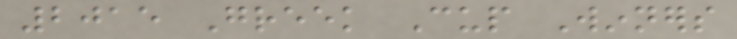2015 Greek Cup Winners
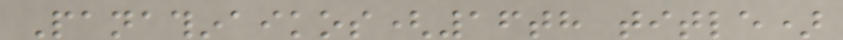Panathinaikos(16th title)
